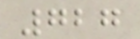727
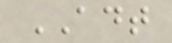ADT
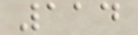114
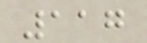117
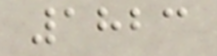1823
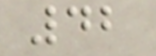42
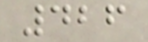426
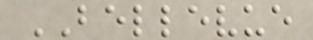BELLEVUE
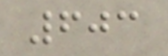603
